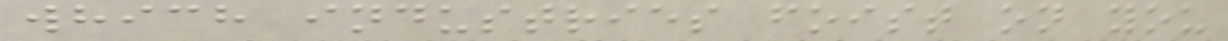which industries foist on you
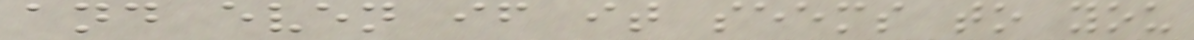and even if it seems to you
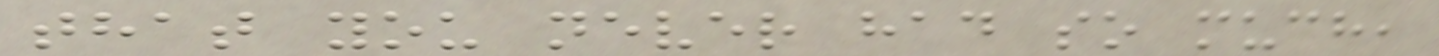that you never had so much,
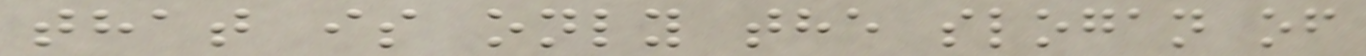that is only the slogan of
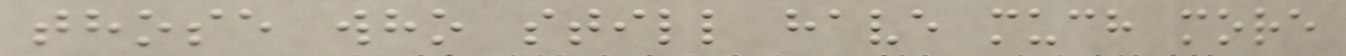those who still have much more
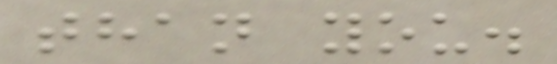than you.
